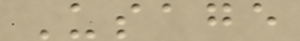Usage
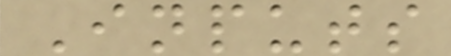Inputs
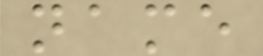name
